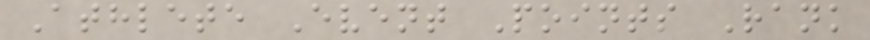Athlete Event Points Rank
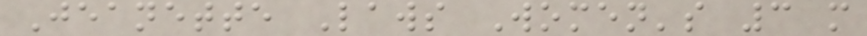Jeanette Laws Women's 3 m
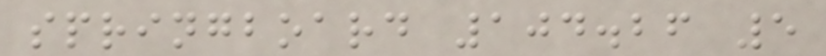springboard 104.26 5
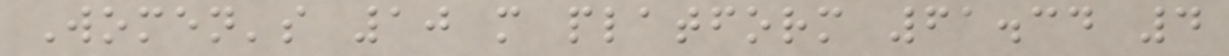Women's 10 m platform 61.34 4
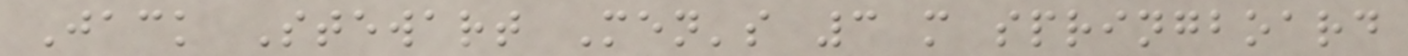Jack Stewart Men's 3 m springboard
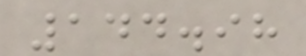144.98
